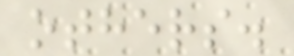others.
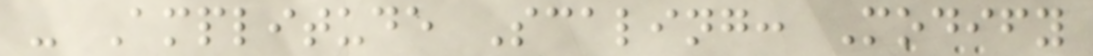- Amplitude Scaling: Modify
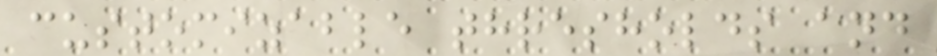customizable thresholds and
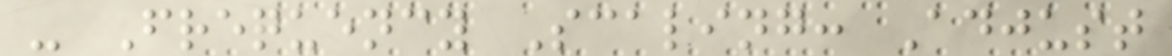- Frequency Scaling: Adjust
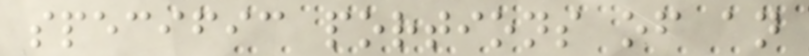specific portions of an
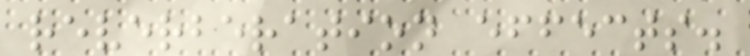reverberation effects.
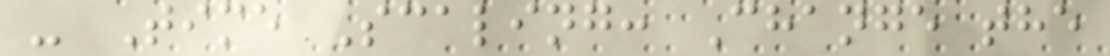- Time Scaling: Change the
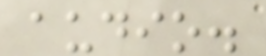audio.
